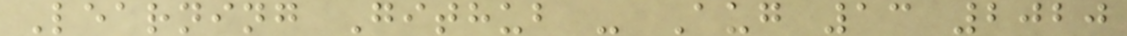Learning Github - Aug 13 2020
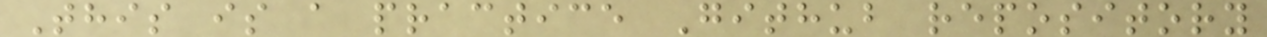This is a practice Github repository
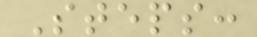Steps:
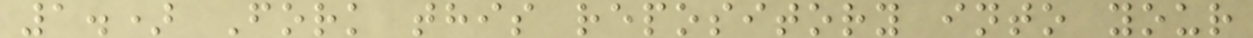1.) Fork this repository into your
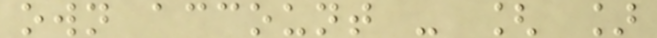own account - [ ]
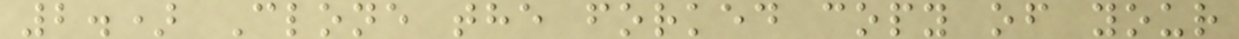2.) Clone the forked copy of your
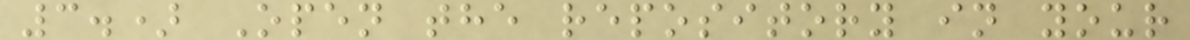3.) Open the repository in your
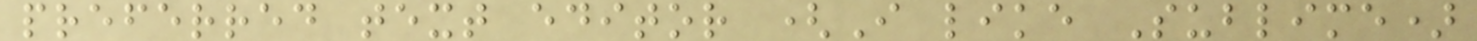preferred text editor (I like Sublime)
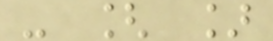- [ ]
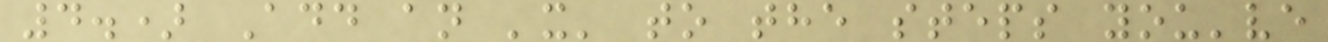4.) Add an 'x' to the steps you've
